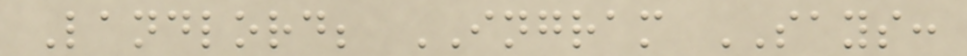Landlord; INGRAM SAYS:
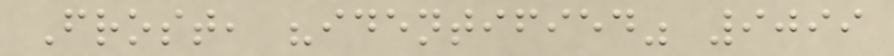Frost, "identified" 9099
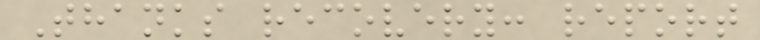Thanks recovery: report
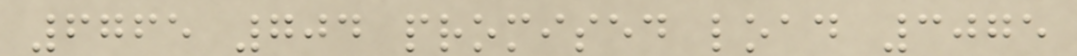6765 704 promised load 3075
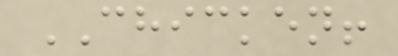CHICKEN!
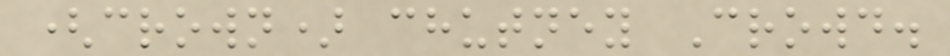(crown) chutney Crowd.
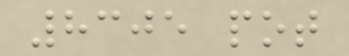8305 pot
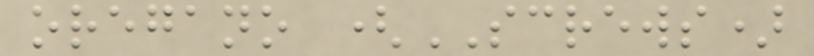oregano (SCREWS)
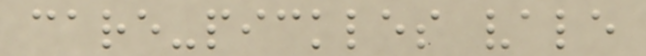care-pickles vale
